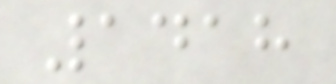1418
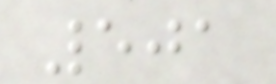501
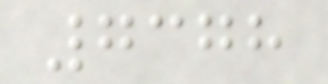7378
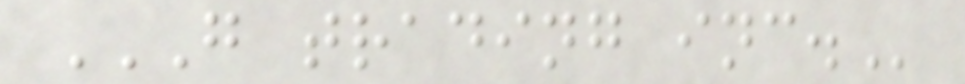G TRADING INC.
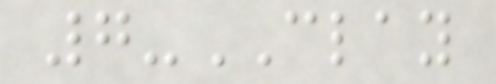7-CLAY
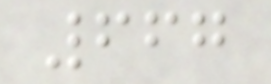667
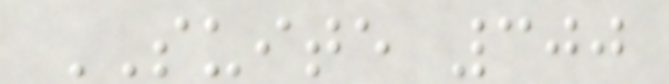SUITE 300
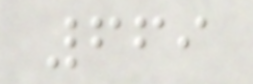669
